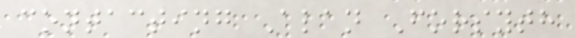contacting Alan Forsyth
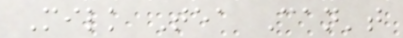Milk Tea Can't
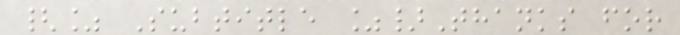{% Subtitle %}Thanks for
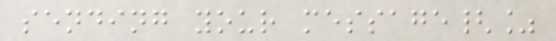sending your message{%
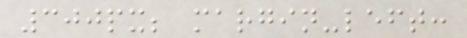300px; margin-left:
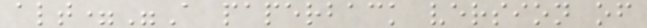alt="A paperback version of
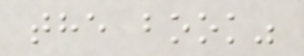the book"
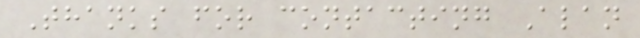Thanks for contacting Alan
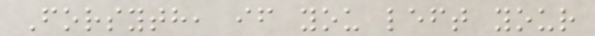Forsyth, if you left your
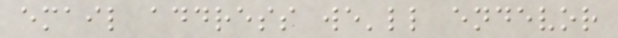email address we'll endevor
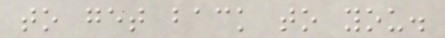to get back to you.
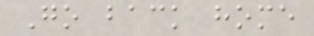Go back home
